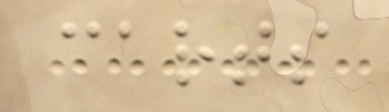carts
